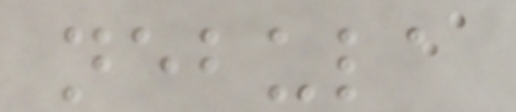nebula
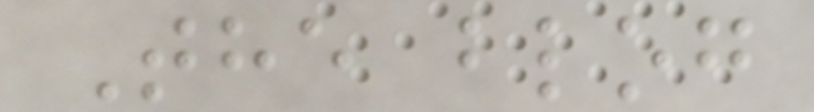The blog
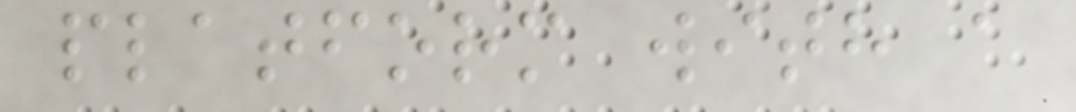platform with a
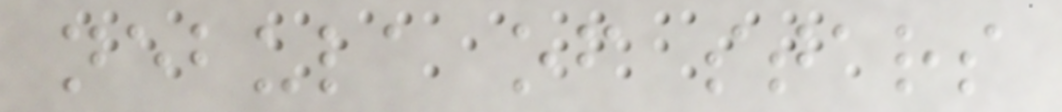nebula of stars
